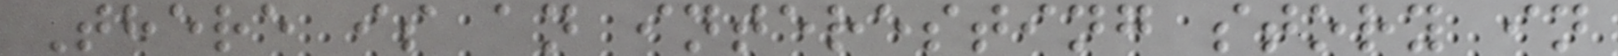There is an interesting story in
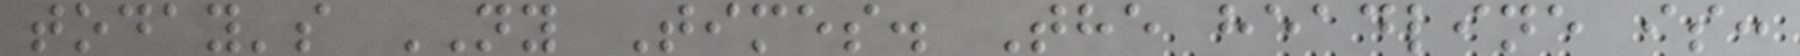today's NY Times. The headline is:
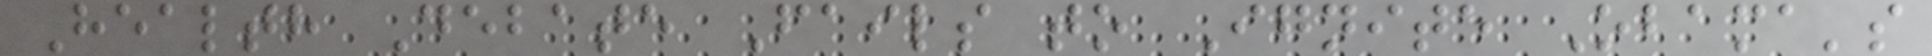Health Debate Fails to Ignite Obama's
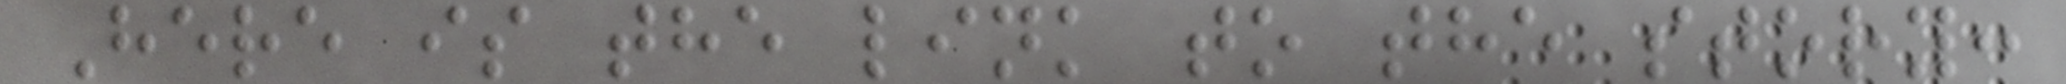Here is the link to the story:
